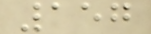157
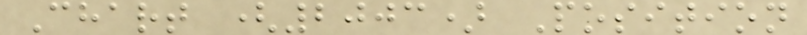Chart (2003) Position
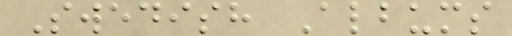Swedish Albums
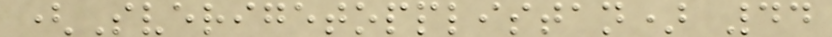(Sverigetopplistan) 44
